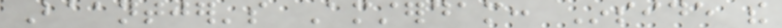Baantjer's Amsterdam: Inside the
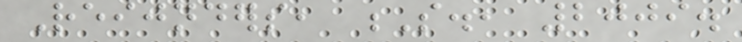Reijnders, S., 2009.
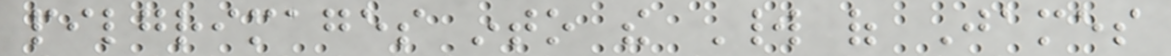pilgrimages into the World of James
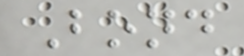Bond
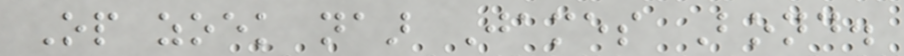Op zoek naar James Bond.
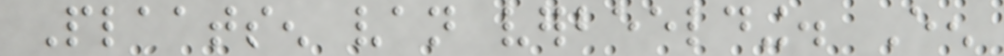Plaatsen van verbeelding. Een
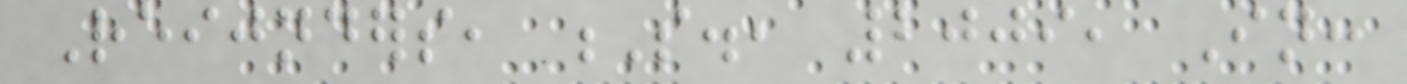Reijnders, S., 2009, In:
